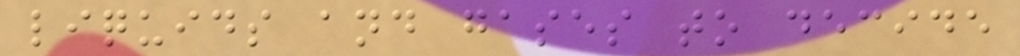liquids and gases to decide
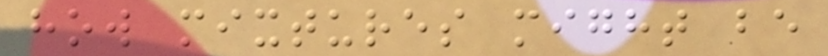how mixtures might be
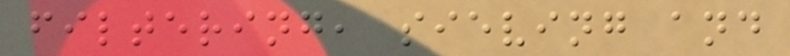filtering, sieving and
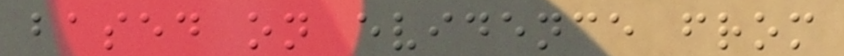based on evidence from
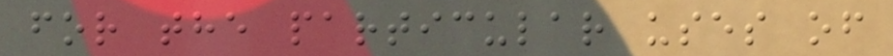for the particular uses of
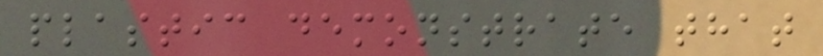plastic demonstrate that
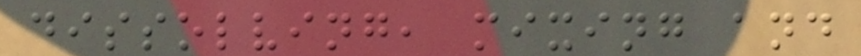dissolving, mixing and
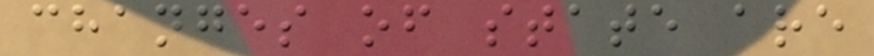changes of state are
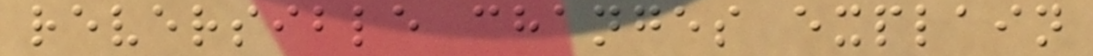reversible changes explain
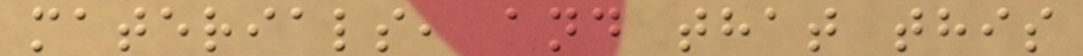materials, and that this
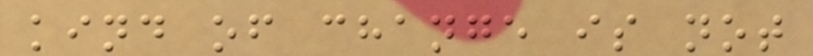kind of change is not
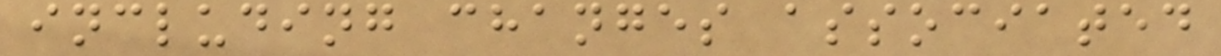including changes associated
